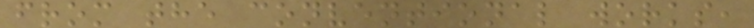from the conventional works,
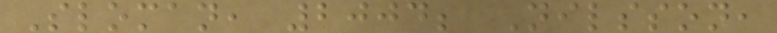Sloman, 2004; Nilsson,
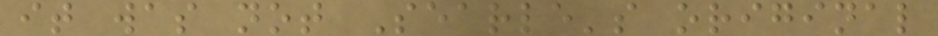it was not Searle's original
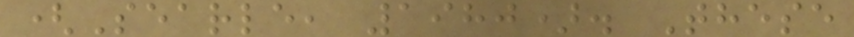(Searle, 1980). These
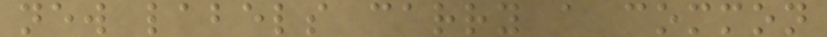new labels carry a common
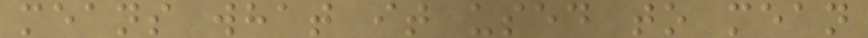means what it used to mean
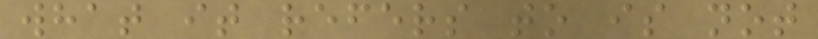what it refers to is not
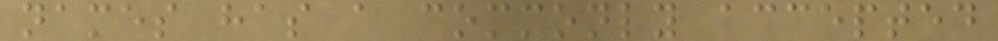names has a commonly accepted
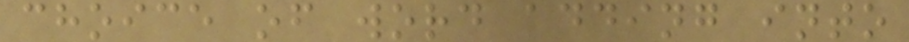choice of word adding into
